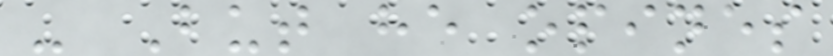- But he opines
